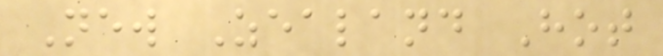New Zealand Hot
